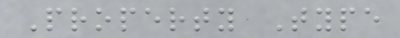Property Type
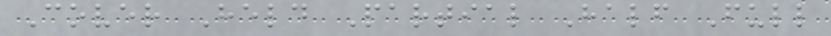Cover Held Partial Half Full
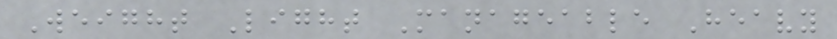Weight Light Manageable Heavy
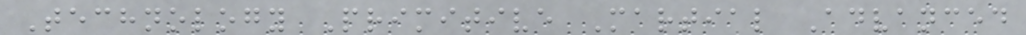Technology Primitive Martial Advanced
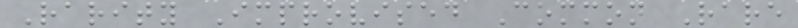Rarity Improvised Common Rare
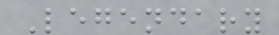Legendary
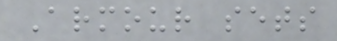Armour sets
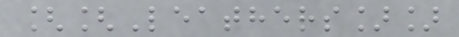[[Leathers]]
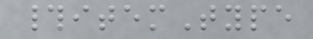#itemType
